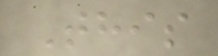This
